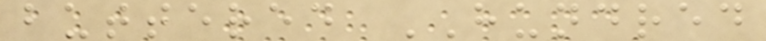buttered HUNDRED
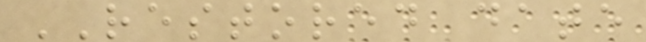RESTORED date
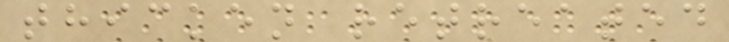thicken retreated
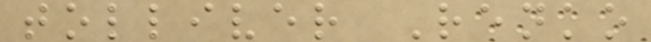tolliver Renko
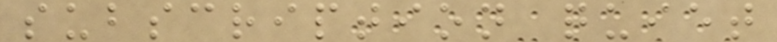subscription quiet
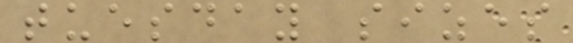tuesday sizes
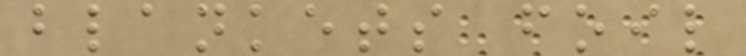blankets foil
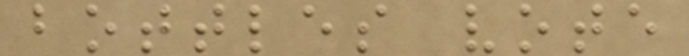bottles vote
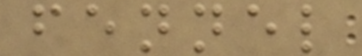fennel
